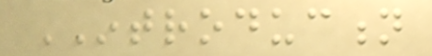INTRODUCTION
